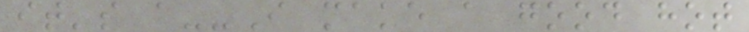it's a--I make a good hot
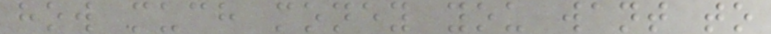how much money you want to
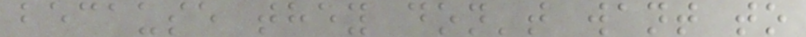because they don't want to
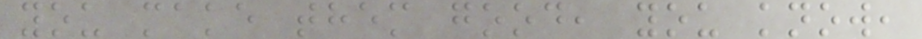you make them good, you know,
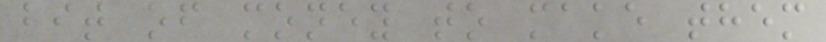bit of money to make them
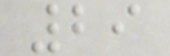29
